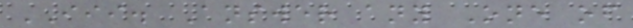III. Answer any One of
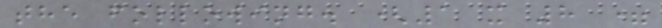the following. (1 x 8 =
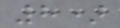8)
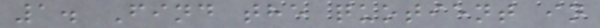1. Find the quotient in
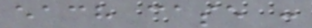each case :
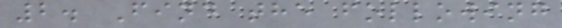2. Find the following
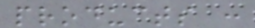products :
